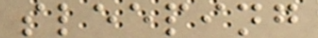sleeping
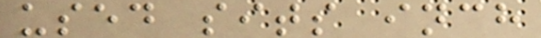used sits inch
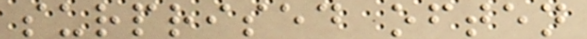surprised often
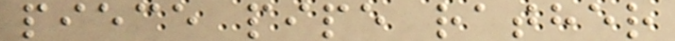piece pipe rather
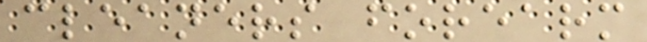cleaners forearm
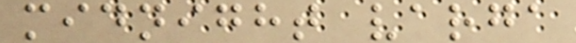midnight varga
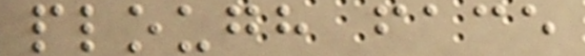plough face
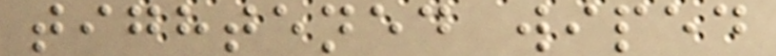tightened wiped
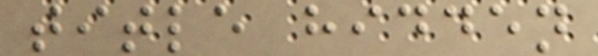title hidden
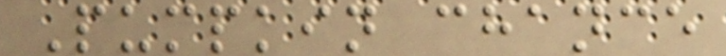Pumpkin chance
